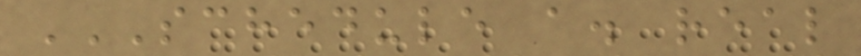SCHEDULE A. REAL
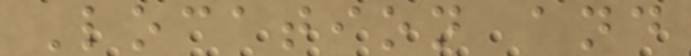Location and
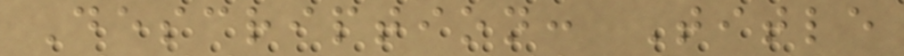Description: Title
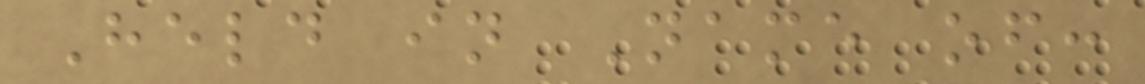Held in Name of:
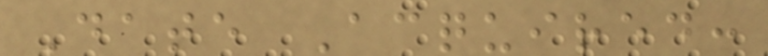Date Acquired:
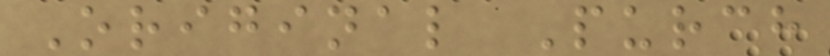Original Purch
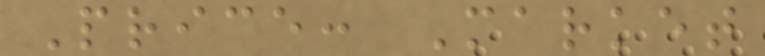Price: Market
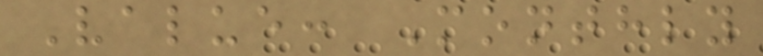Value: Monthly
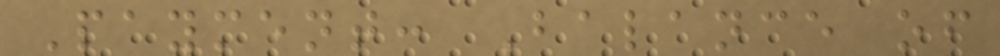Payment: Balance of
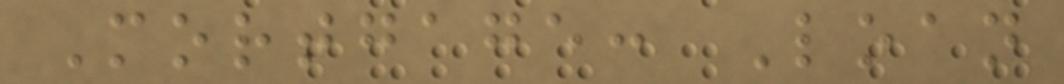Mortgage: Loan
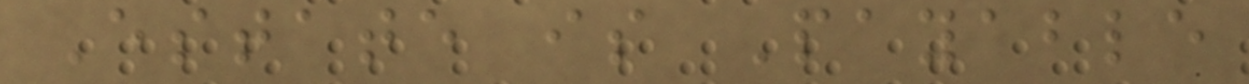Estate is Payable
